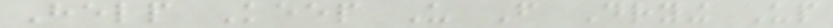Help Keep Us From Drying Up
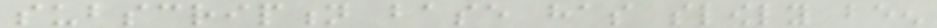subscription base has slowly been
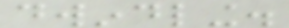dwindling.
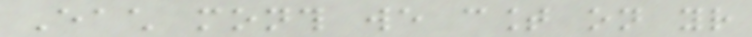Each month we count on your
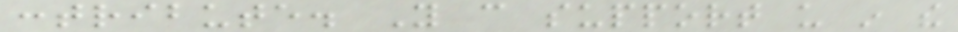contribute. You can support us in the
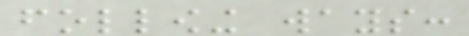following ways:
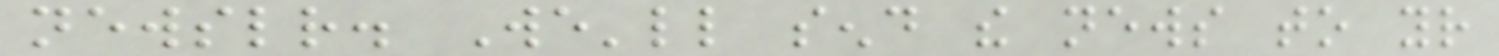newsletter. We'll send the news to your
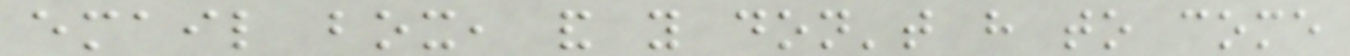email box, and you don't have to come
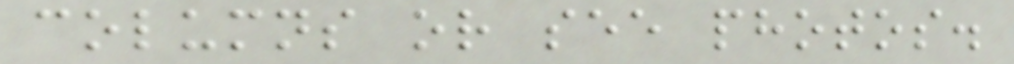columns or see photos.
